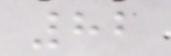82
